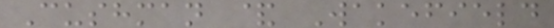Cushman & Wakefield
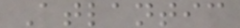Atlantic
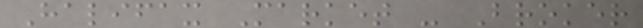Halifax Market - Broker
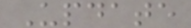Update
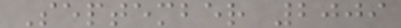September 2009
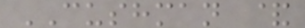CUSHMAN &
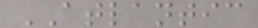ATLANTIC
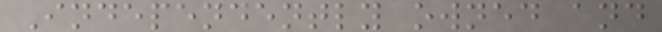Independently owned and
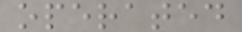operated
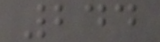244
